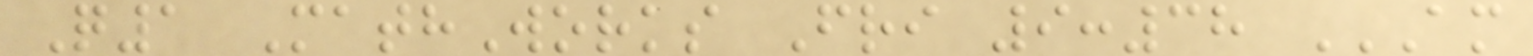Q1 MathWorks Fri 9:38 AM
